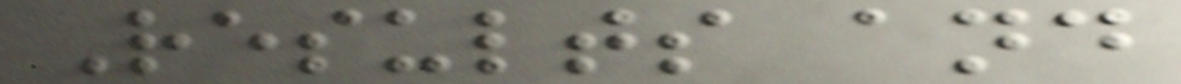Results and
